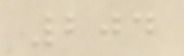204
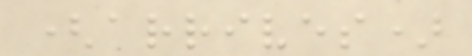(arrives)
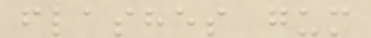flashes gum
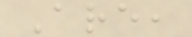Are,
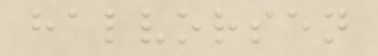halvorsen
